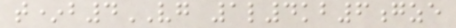t*b4VG 1l4kb6gze
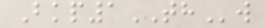Bkp1THw
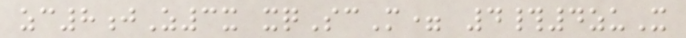zc8jZ3x xqScM= 4#4zuX
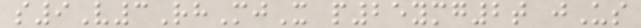s9V3RhMjX p25ymg2t jUs
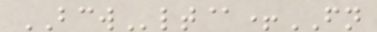BCWlt@+FN
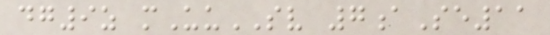dg9z mUuSV 7aSe11
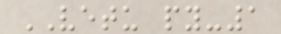VETU py-1
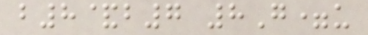b8&b7 8G=u
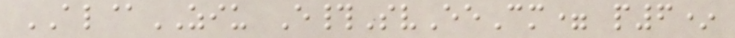AL@ZIU E#SvEeCm= p6*
